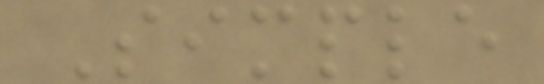Simple
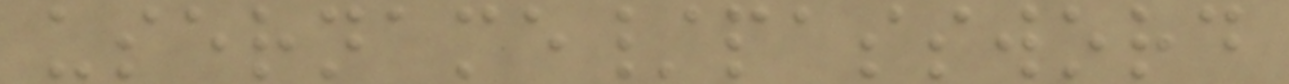username/password
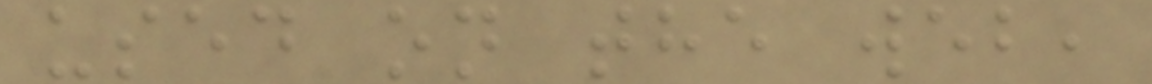used on the web,
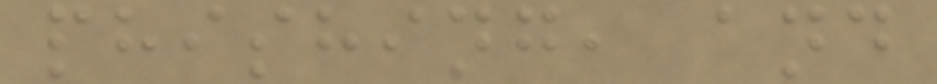phishing, and
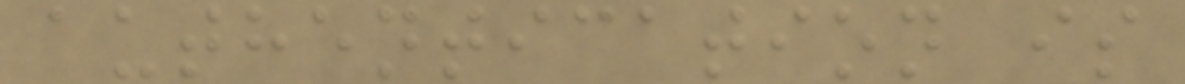authentication is
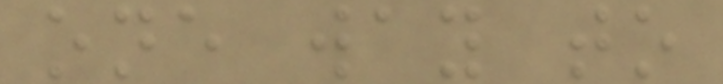one way to
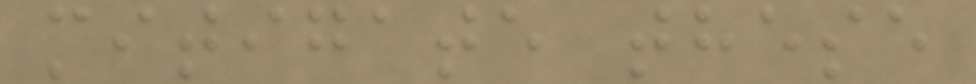mitigate these
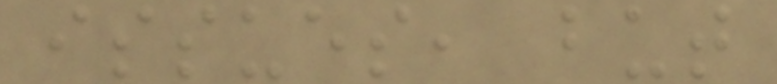issues, but
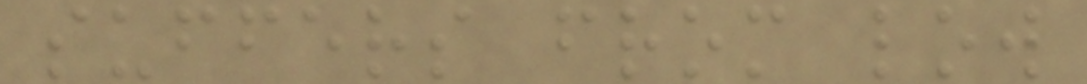suffers from low
